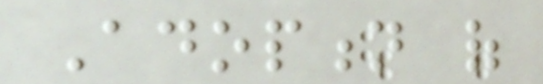Adoption of
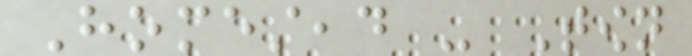Homestead - Town
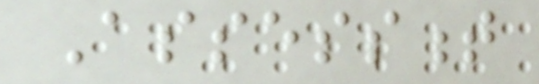Assessment
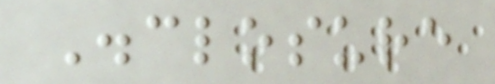Disclosure
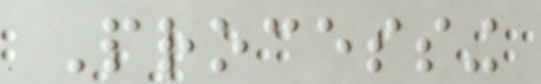Processing
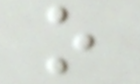o
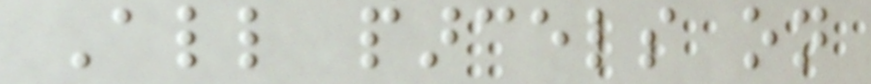All parcels on
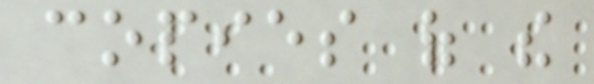copies of the
